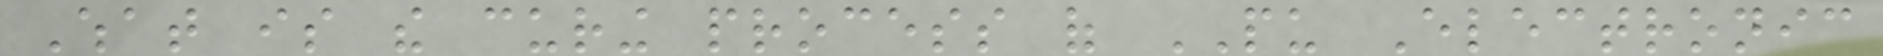What is the curing process of PU Electronic
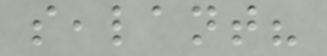sealant?
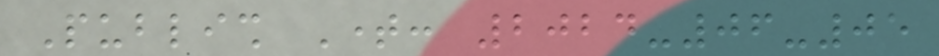Publish Time: 2024-06-05
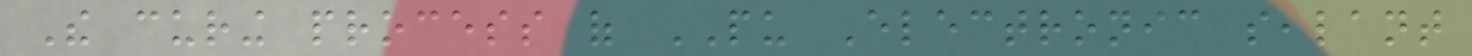The curing process of PU Electronic sealant
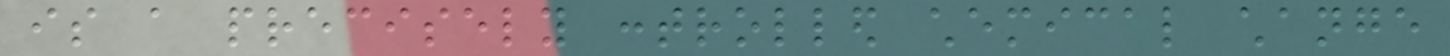is a precisely controlled chemical change
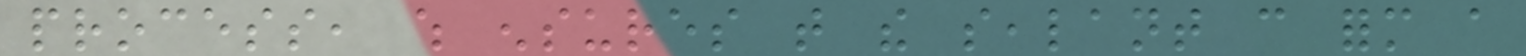process, which ensures that the sealant can form a
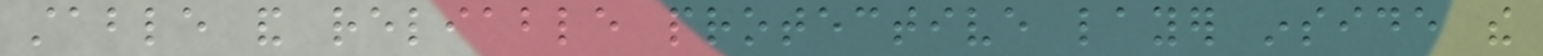stable and reliable protective layer inside the
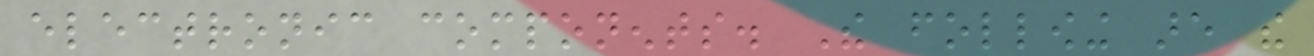electronic components. The following are the
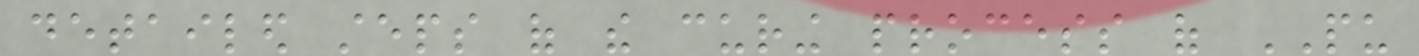detailed steps of the curing process of PU
